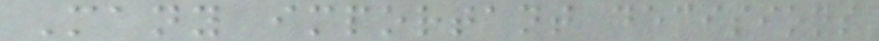Many important decisions
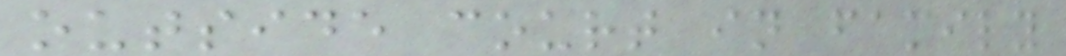outside court in family
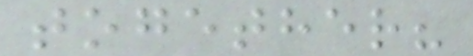together?
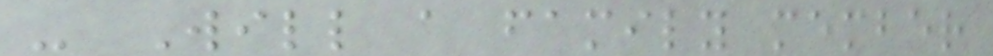- Will a family member
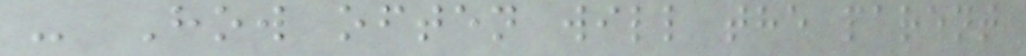- How often will the parent
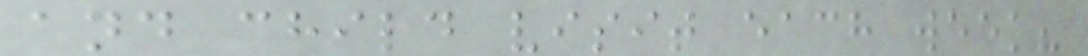and child visit each week?
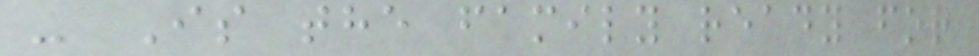- Is the family ready for
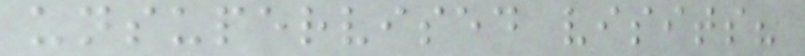unsupervised visits?
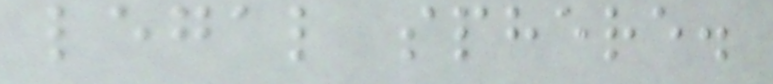legal sphere.
